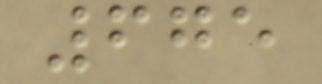675
